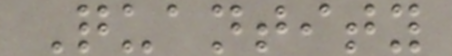Quantity
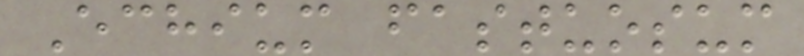Echium fastuosum
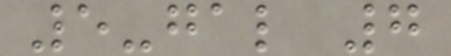5-gal 7
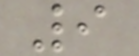9
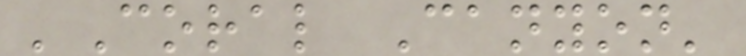'Coral Canyon'
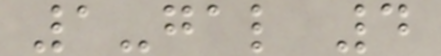1-gal 4
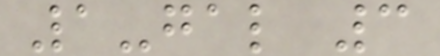1-gal 3
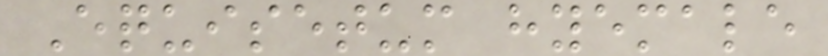Equisetum hyemale
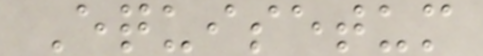Equisetum
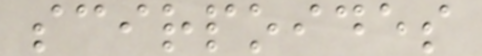scirpoides
